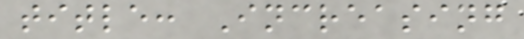title: Increasing
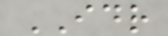IDR
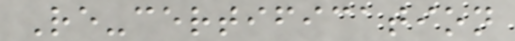Re-certification
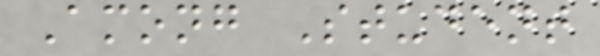Among Student
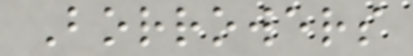Borrowers
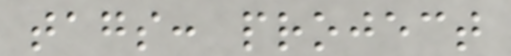tags: project
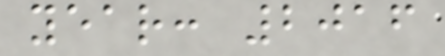year: 2016
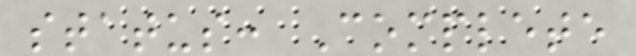status: Complete
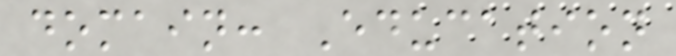domain: Education
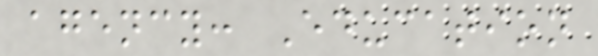agency: Education
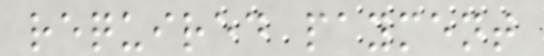required payment
